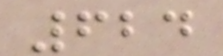624
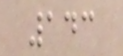143
